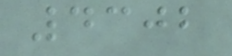4302
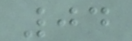04
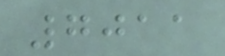7011
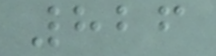826
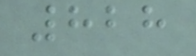828
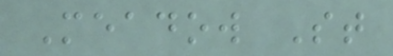Meadow St
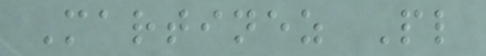Martinez Pl
